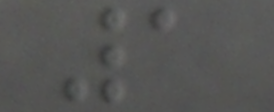1
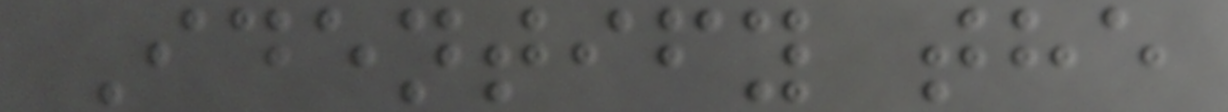Identify the
